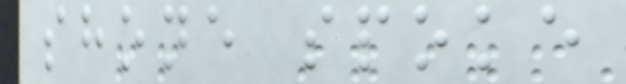shone spoke
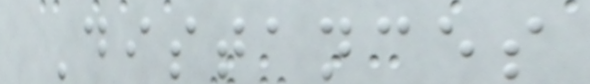Distances
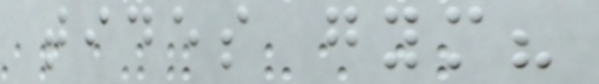tides gym?
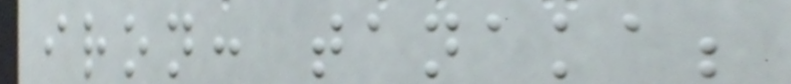iron: tanaka;
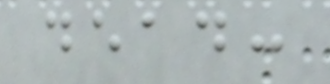dead:
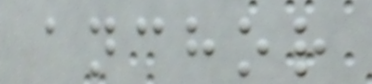anchor
